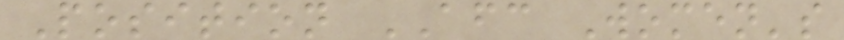Position AFC Women's
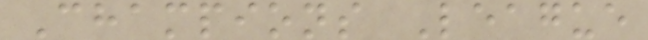Champions League
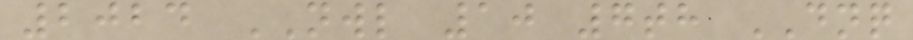2024 NWL 10 7th DNQ
